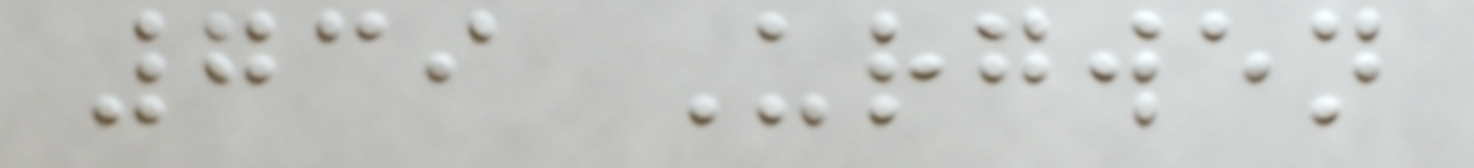739 Urgwen
